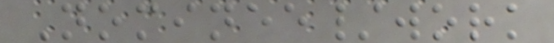Nominee/work
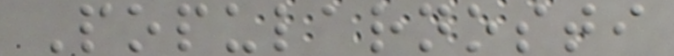Popularnosti
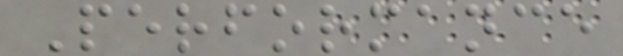Performance
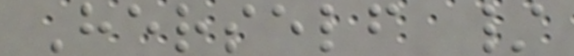Herself /
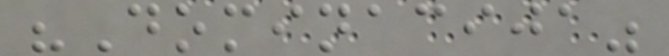"Dominacija"
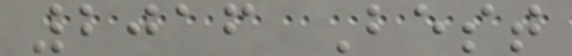2016 Best
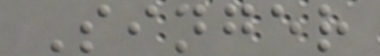Singer
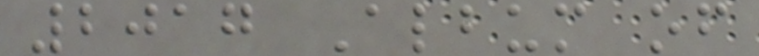2017 Album of
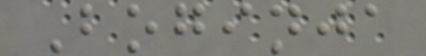Boginja
